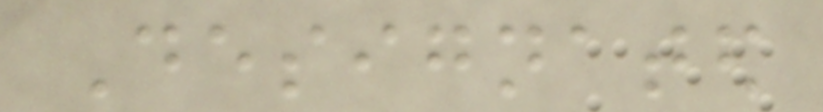Designated
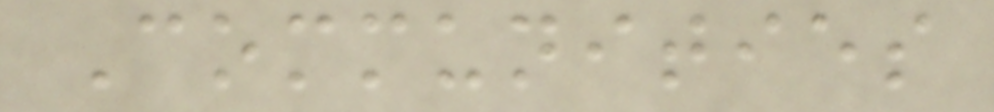Communities
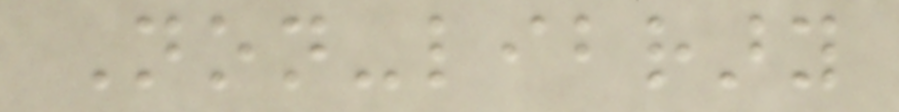Non-library
